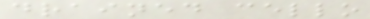drained cello
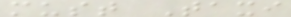must Taxi
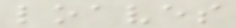loaves
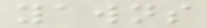yawns
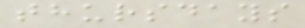thursdays
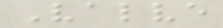Valve
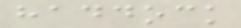haddock
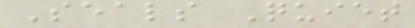Seals Quiet
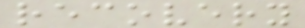recovery
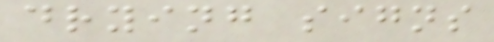drying signs
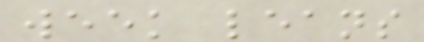week leans
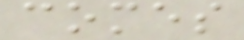comes
